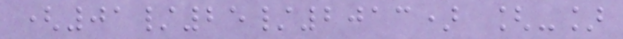(01/25/2013) [-]
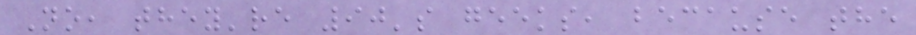No, they're 90's geeks, because the
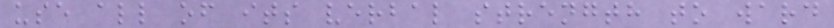use all of its verbal strength to ward
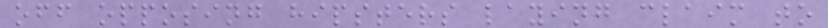off opposing hipsters laying claim to
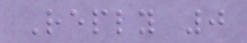Reply 0
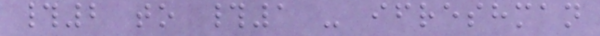#2 to #1 - ifreshman
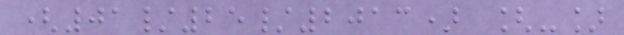(01/25/2013) [-]
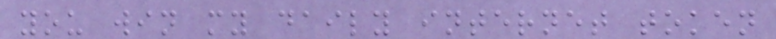you win my daily internet token
